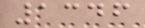1346
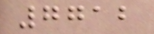7712
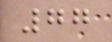77
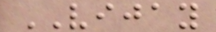VIJAY
